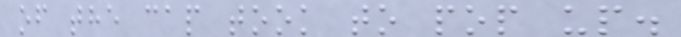of the cap took to pop up.
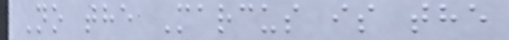No the Marcus is the
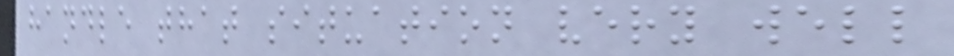handle that situation very well
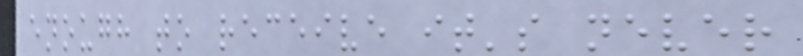enough to receive it's never
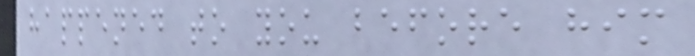happened to you before him
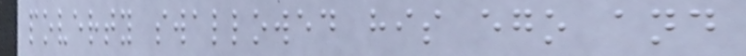poverty swallowed his ego and
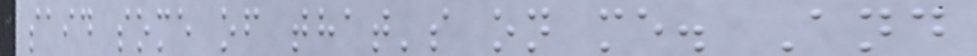said some of that's on me. And
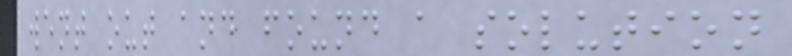went out and found a solution
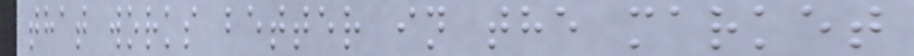that works better in the market
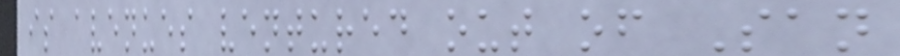is avenues ventured out of San
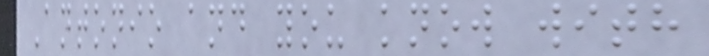Antonio and you know with
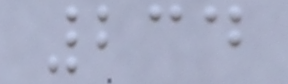234
